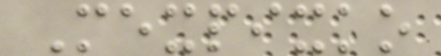Mexpixko
